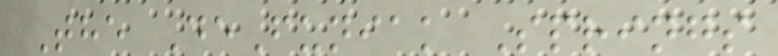The DeFuniak Springs
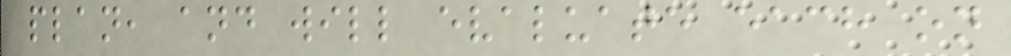plan, and will evaluate each on
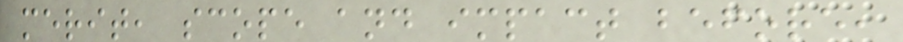merit, scope and impact before,
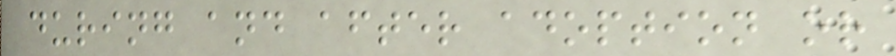during and after adoption or
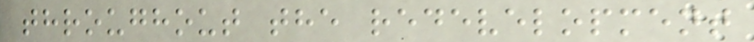throughout the redevelopment
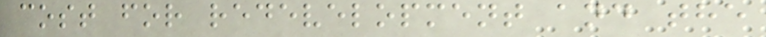cost for redevelopment and the
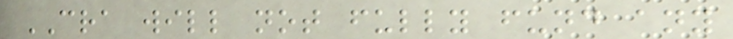CRA will not fully fund any
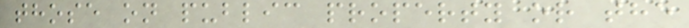those on public property or the
